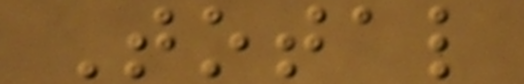Total
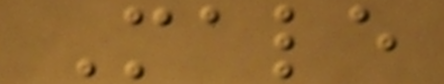Male
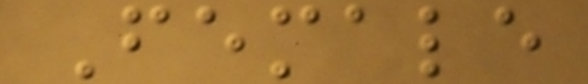Female
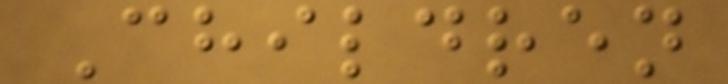Children
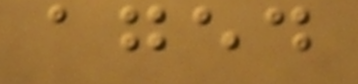aged
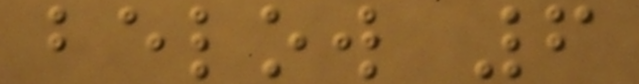below 6
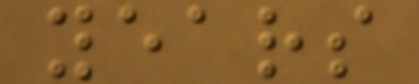years
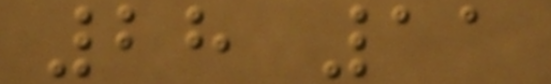28 11
